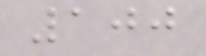100
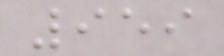959
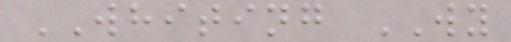WHITING WY
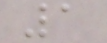1
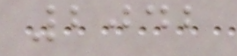2042
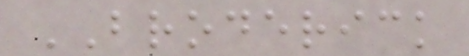BRODERICK
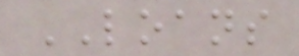LOANS
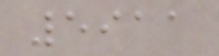5911
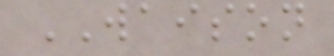WAISON
